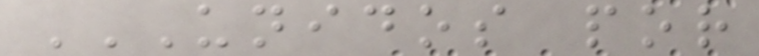UNIDOS POR
